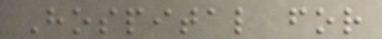Hospital for
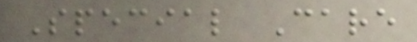Special Care
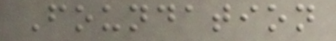Foundation
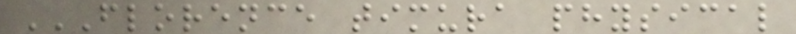FLORENCE TIMURA PHYSICAL
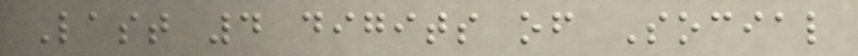Last 4 digits of Social
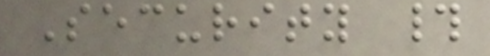Security #
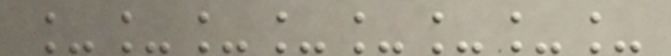________
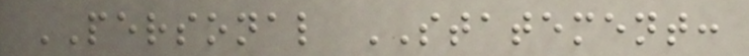PERSONAL STATEMENT:
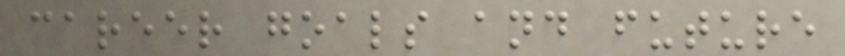career goals and future
